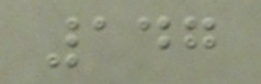147
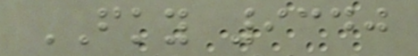FKY 9340
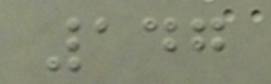147
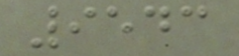9543
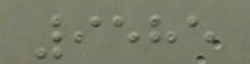9585
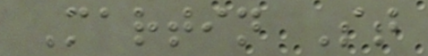Martin St
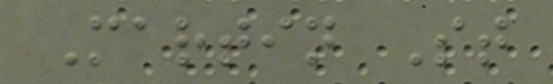Martin St
